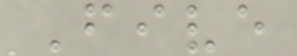Five
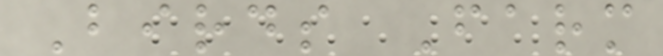Birds Farm
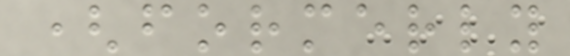(formerly
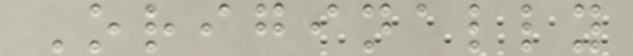Originally
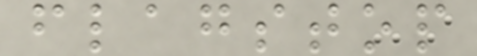flagstop
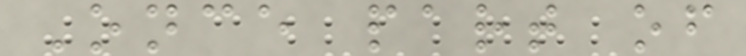Once part of
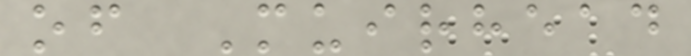of Muirhead
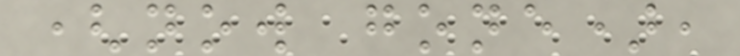(now gone),
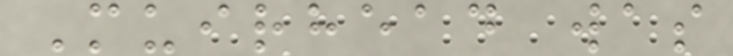Muirhead was
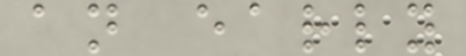an early
